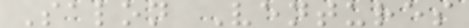Salon Ventures
